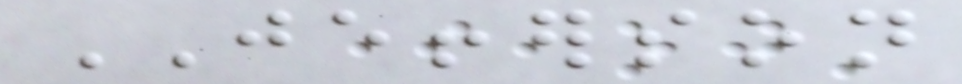JEFFERSON
